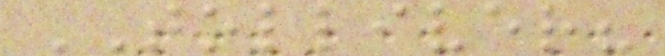TOLLIVER?
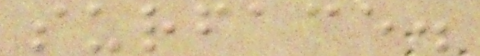surface.
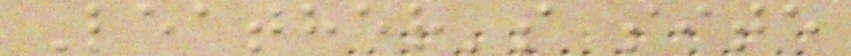Leather's site
